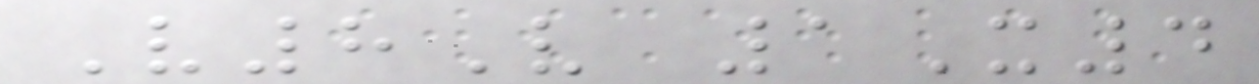V8V 1X4
